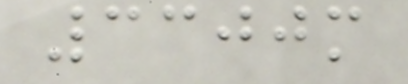3300m
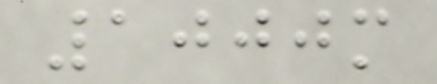1000m
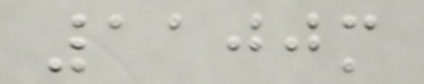1100m
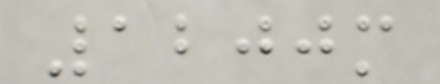1200m
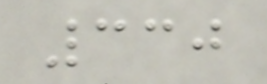330
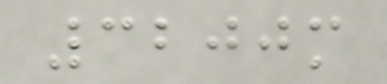3200m
